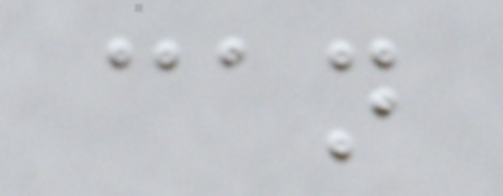can
